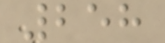258
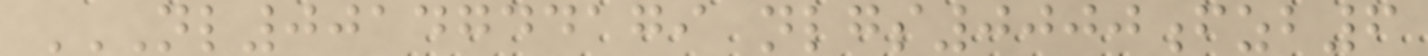NL0014744179 NLGS0000FZB6
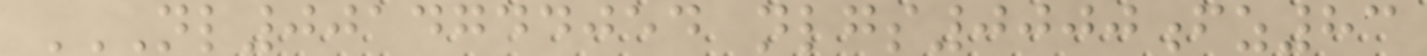NL0014744054 NLGS0000FZ83
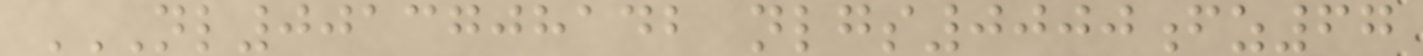NL0013708142 NLGS0000FZ67
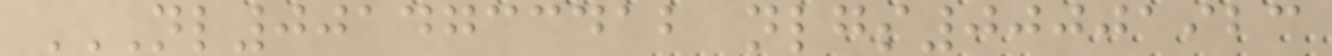NL0014733412 NLGS00001923
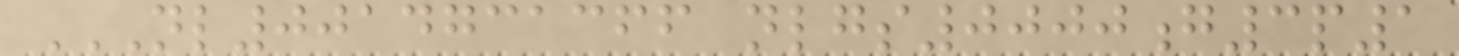NL0014731366 NLGS0000G3P1
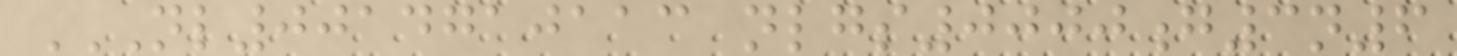NL0014710113 NLGS0000G3N6
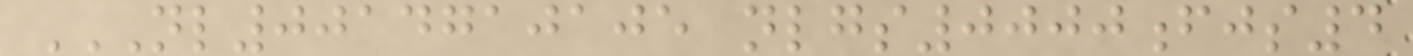NL0014710105 NLGS0000FJS4
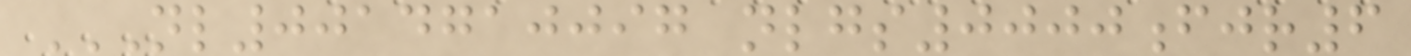NL0014710097 NLGS0000FJR6
